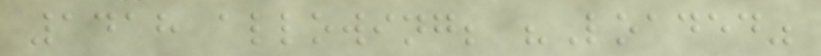1418 allowing; "Loaded"
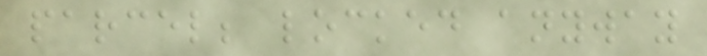parcel; locked anyway
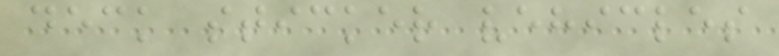deck sticker vehicles
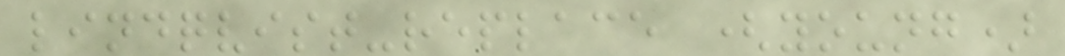lindqvist-replace (young)
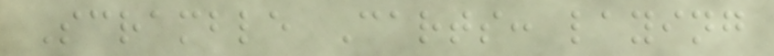Scramble Carts: laying
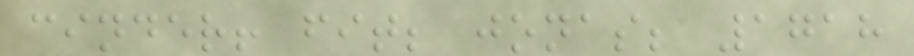cinder! fit; jonas; 1718
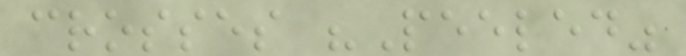crosses "Peeled"
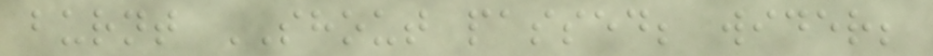burnt SHOUT passed; wider;
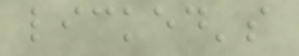licked's
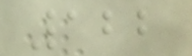122
